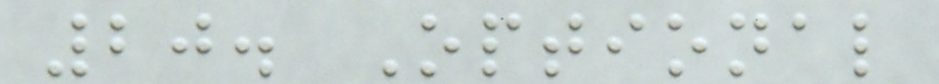20. Optional
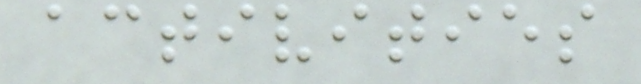activities
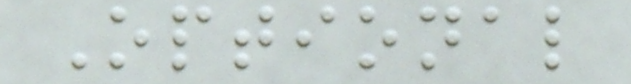Optional
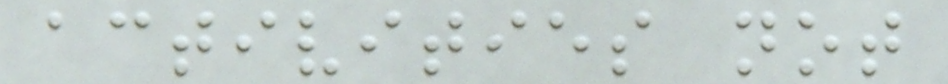activities not
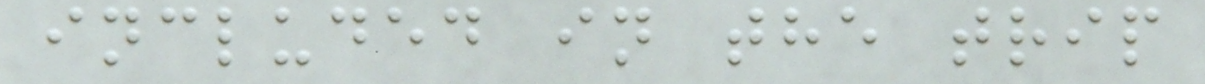included in the trip
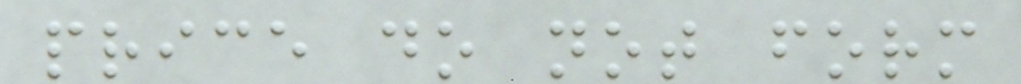price do not form
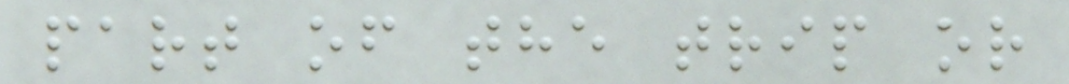part of the trip or
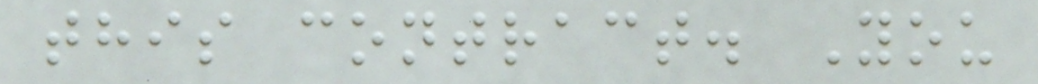this contract. You
